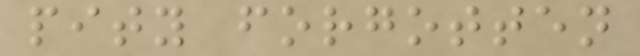pity forgotten
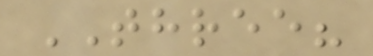THREE?
